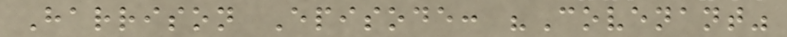Harrison Episode: "Covenant"
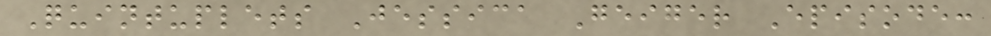Quintuplets Jessica Geiger Episode:
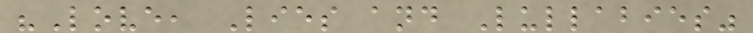"Love, Lies and Lullabies"
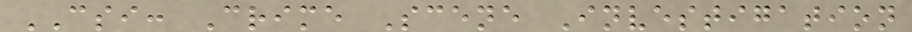CSI: Crime Scene Investigation
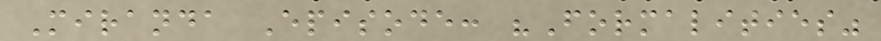Miranda Episode: "Formalities"
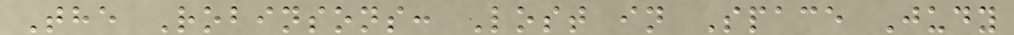The Robinsons: Lost in Space Judy
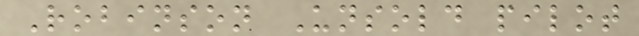Robinson Unsold pilot
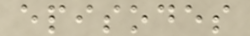episodes
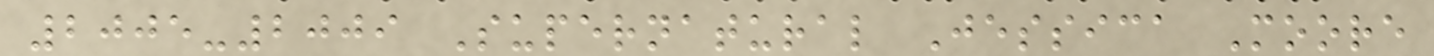2005-2009 Supernatural Jessica Moore
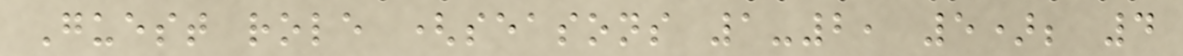Guest role (seasons 1-2, 5); 4
